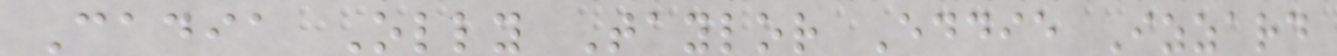Cadia Olly Taylor Eddie Izzard
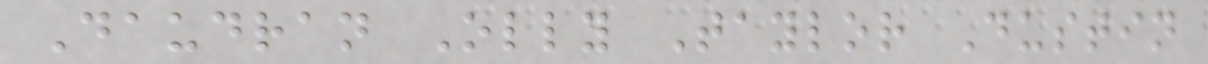Daudran Olly Taylor Dustin
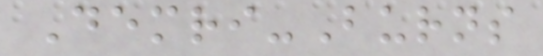Demri-Burns
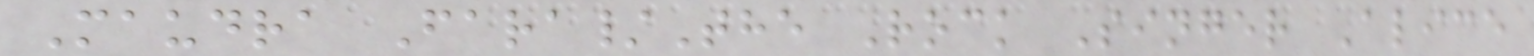Maudra Fara/The Rock Singer Alice
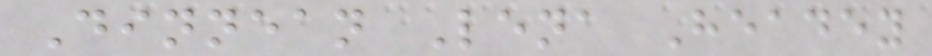Dinnean Lena Headey
